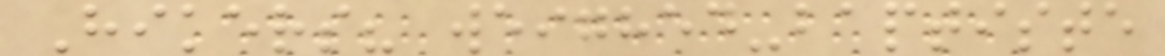Hikers? weighed-baptiste
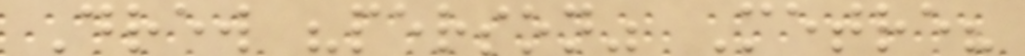Drew "person" Metre?
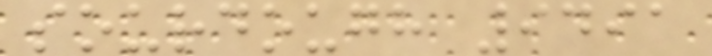sourdough 9491
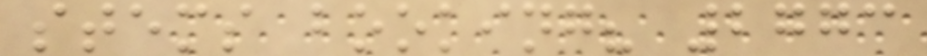stems booking? 2773
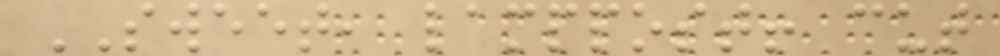SWEET, lamppost! cut
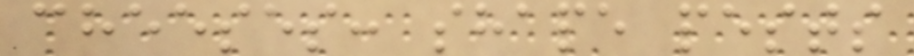cheeses: shape pests
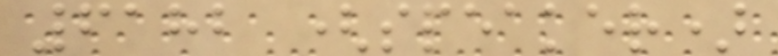6182 (speaker)
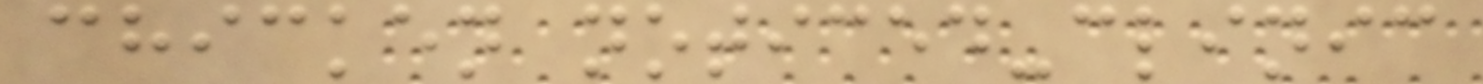chicken noticed-clinic
